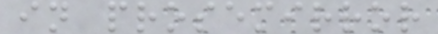in prosemirror
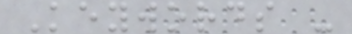Keywords -
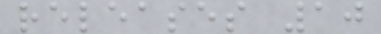releases 10
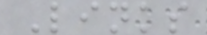Links
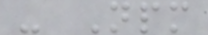- Npm
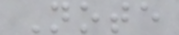Note
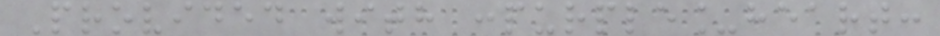Provided with :purple_heart:
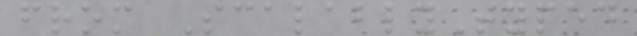from ScalablyTyped
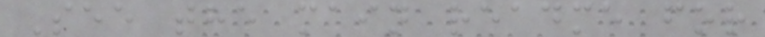See the main readme for
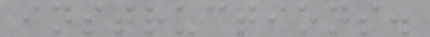instructions.
